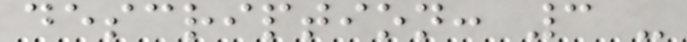description: 3 -
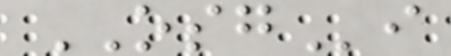OSGi
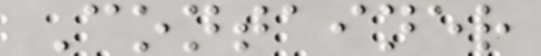Container
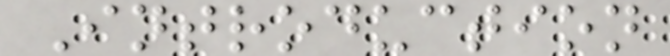Introduction
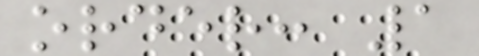order: 1
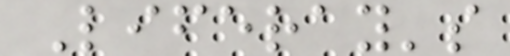Liferay's
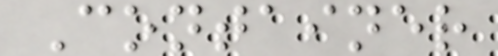Container
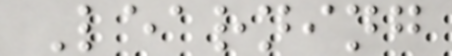Learning
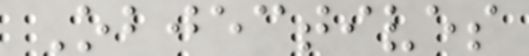Objectives
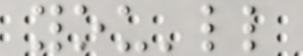you'll
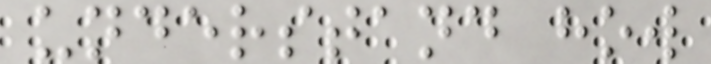understand how
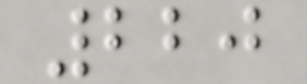220
